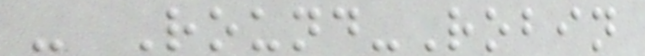- Round-Robin
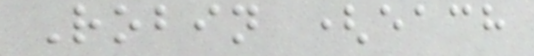Robin (each
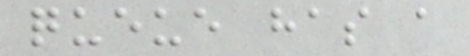queue has a
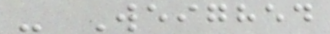- Weighed
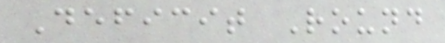Deficit Round
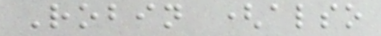Robin (also
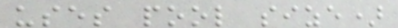uses pool size)
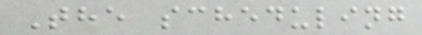The scheduling
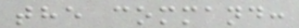the command:
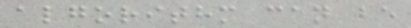algorithm can be
